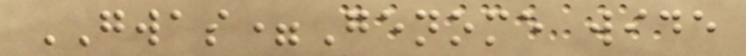GWAS=Genome wide
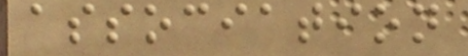association
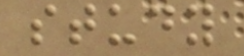study
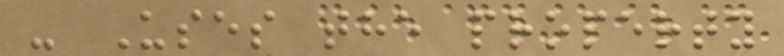- Uses the property
